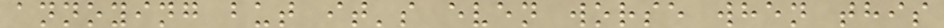annoying but it's even worse when this
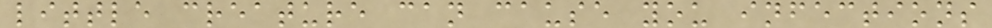little creature can cause you infections
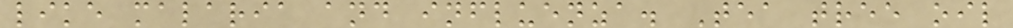like malaria and influenza. Tea tree oil
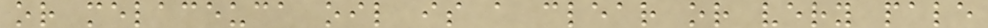or melaceuca oil is a clear or very pale
